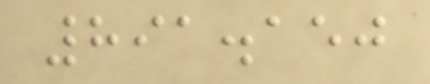891.150
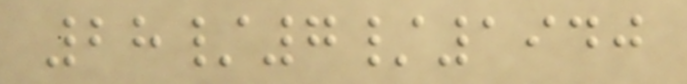28/7/1940
